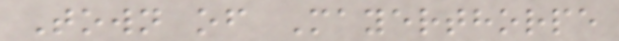Town of Mayerthorpe
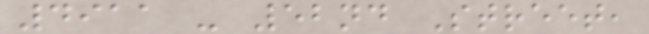4911 - 52nd Street,
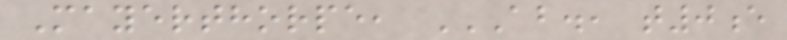Mayerthorpe, AB., T0E
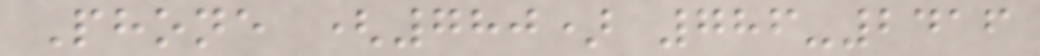Phone (780) 786-2416
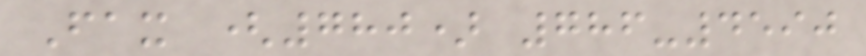Fax (780) 786-4590
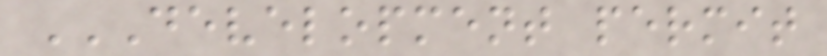DEVELOPMENT PERMIT
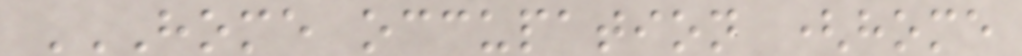HOME OCCUPATION (HOME
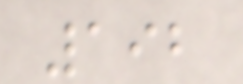192
